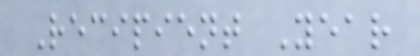Recipient Year
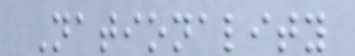Nationality
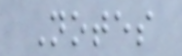Notes
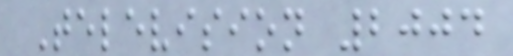Television 2004
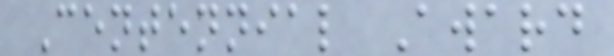Centennial Award
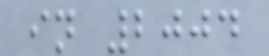in 2004
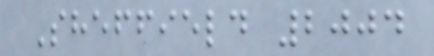Sheffield 2004
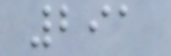291
